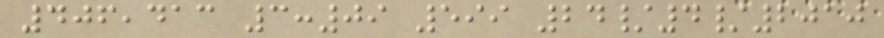406,413 3:09 599 24/4/2010
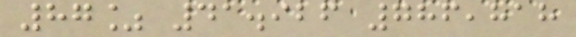87% 41.926 786,818
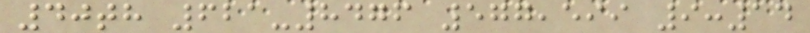40th 621-8476 577,599 9:14
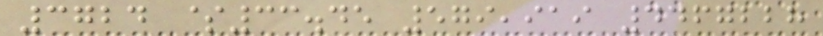3724 $33.45 579,919 4467228
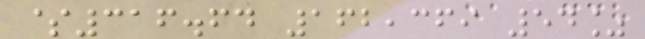$316.64 162,369 54%
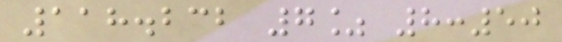118.232 7% 8:50
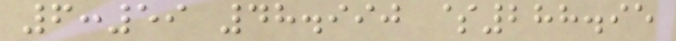6:59 48.990 $288.95
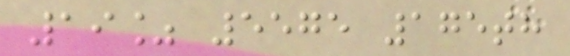19% 5575 175th
